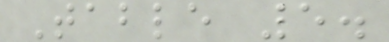Table 5.
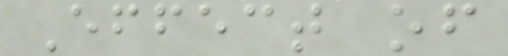Effect of
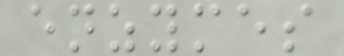enzymes
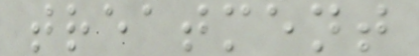treatment
